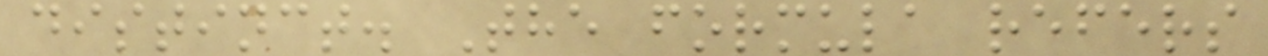distinct. The formula refers
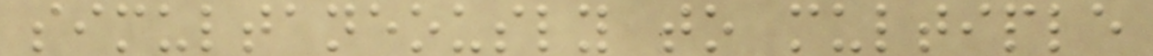simultaneously to multiple
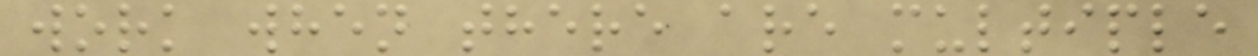work when there are multiple
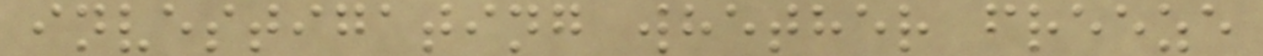investigating whether freeze
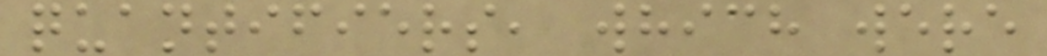quantifiers, which were
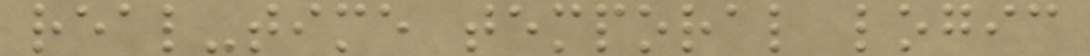real-time temporal logic
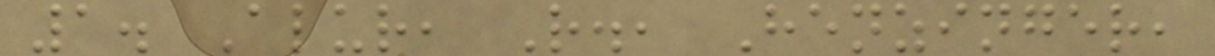1. Alur, R., Henzinger,
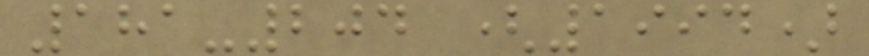181-204 (1994)
